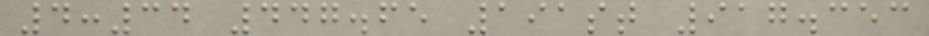4:34 447.65 191st 917.353
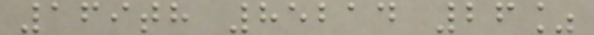169th 85214 26%
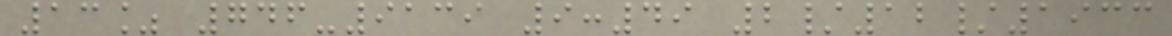13% 746-9139 9:49 2/12/1933
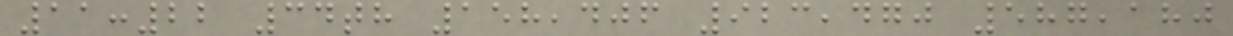11:22 34th 158,406 923,470 587,180
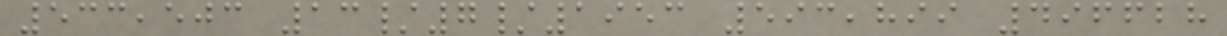533,503 13/7/1953 593,899 496628
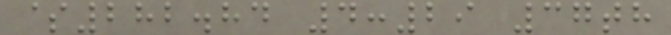$282.84 4:29 37th
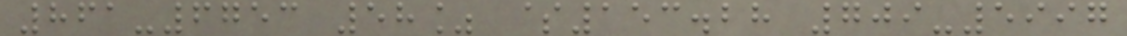861-6753 58% $153.28 709-5997
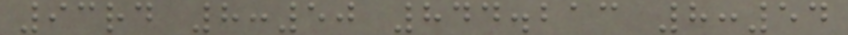93rd 8:50 844.213 8:54
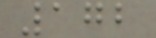172
